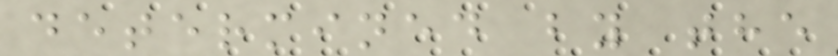determined by the
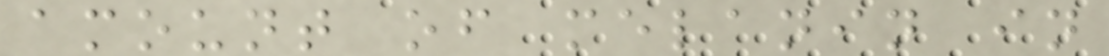amount of melanin in
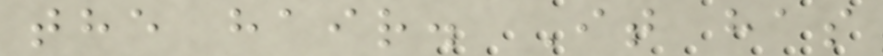the hair. It has
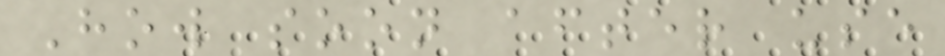How soon after use
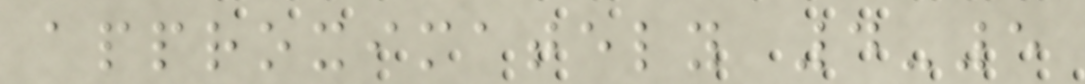approximately 4-5
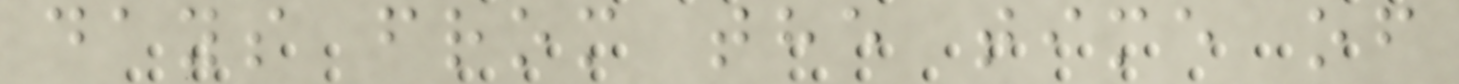days from the time of
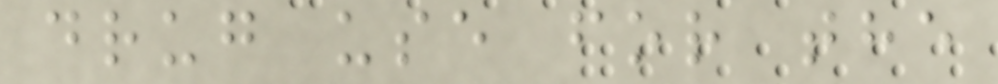drug use for the
